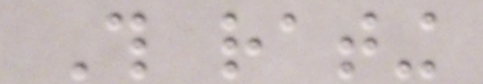This rating
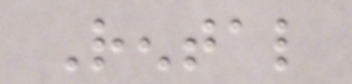Rental
